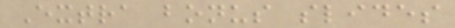Extra bonus slides
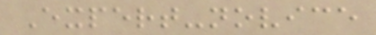Expert-novice
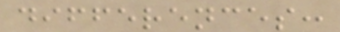differences:
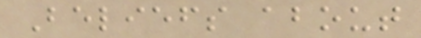Beliefs about
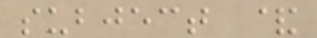subject &
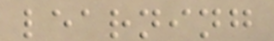learning
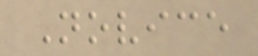Novice
